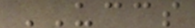UCCS
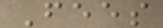Fees
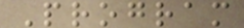Program
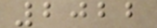2022
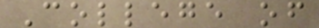College of
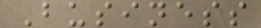Business
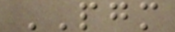PGM
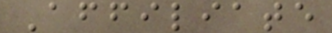Affiliate
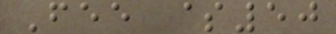Fee $50
